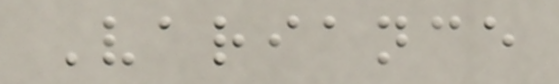Variance
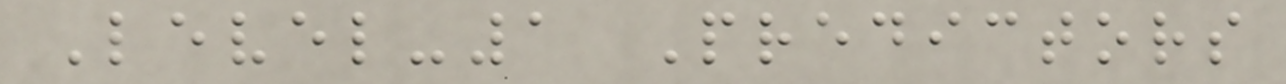Level-1 Predictors
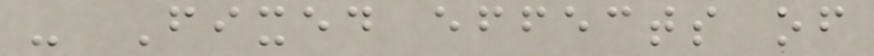- Fixed effects of
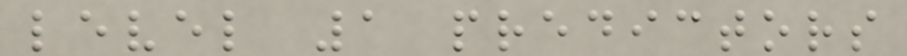level 1 predictors
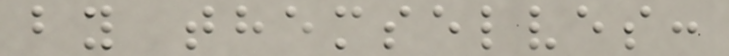by themselves:
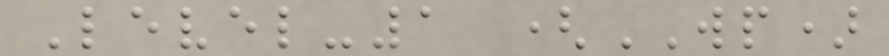Level-1 (WP)
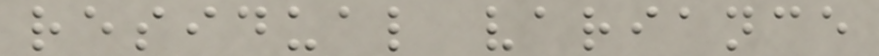residual variance
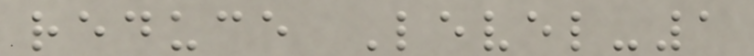reduce Level-1
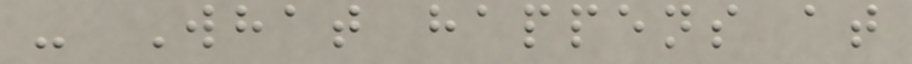- What happens at
